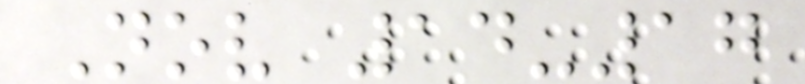Nov 14-17
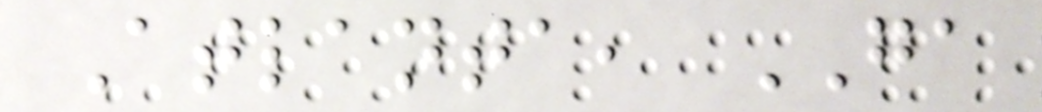Atlanta, GA
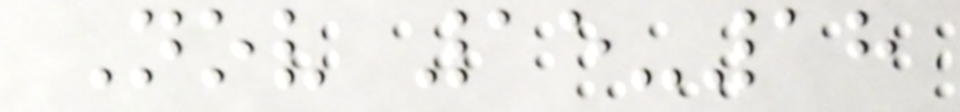Nov 15-18
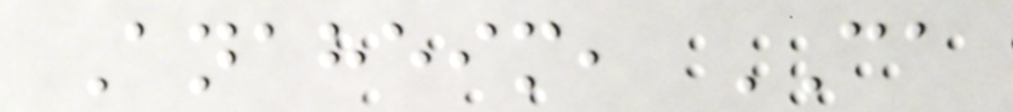Anaheim, CA
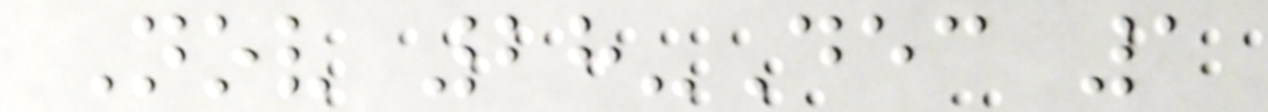Nov 28-Dec 1
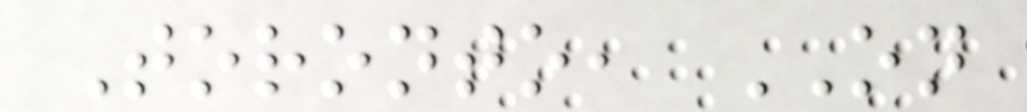Toronto, ON
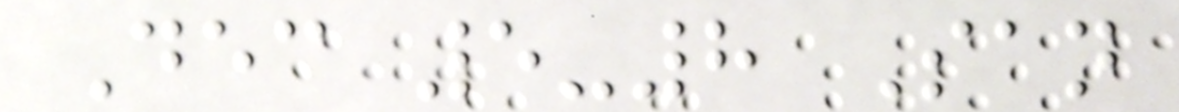Dec 5-8 San
